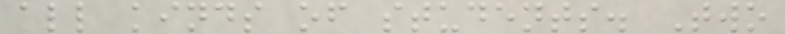all kinds of students. Two
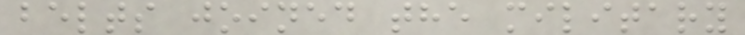belts joined the military
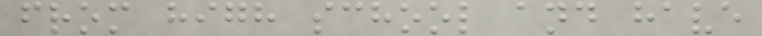from high school and have
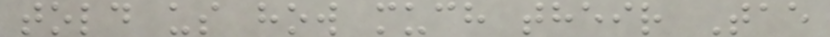told us how much their Tae
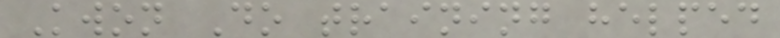Kwon Do training helped
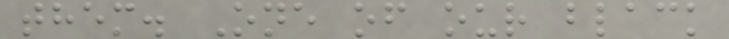them. One of our black
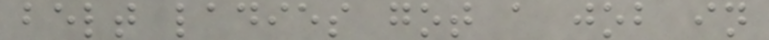belt ladies got a job in
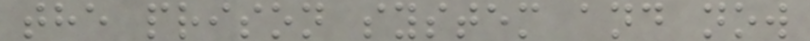the prison system and now
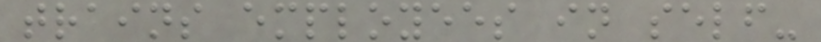trains employees in self-
